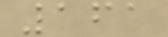161
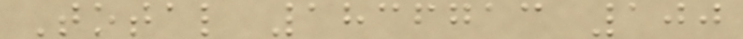Total 1836713 100
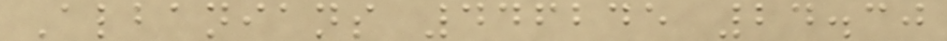Albanians 446245 24.30
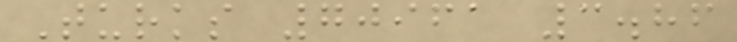Turks 70961 3.86
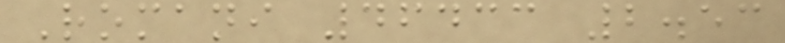Romani 46433 2.53
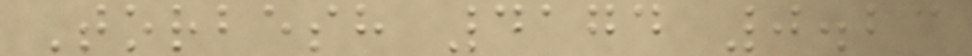Torbesh 4174 0.23
